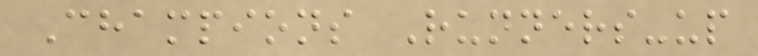Champions Runners-up
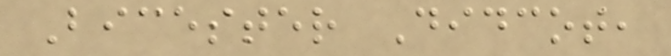Bicester Didcot,
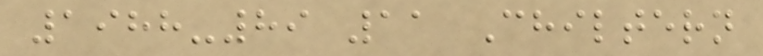1988-89 11 Chiltern
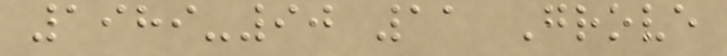1989-90 11 Grove
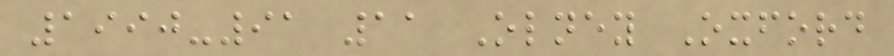1990-91 11 Olney Oxford
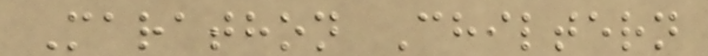Marathon Chiltern
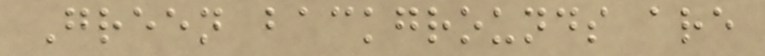Green backgrounds are
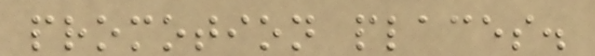promotion places.
